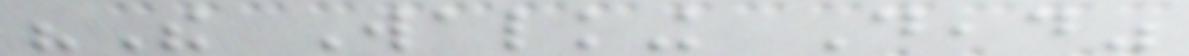"The Walking Dead"
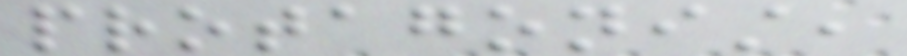protagonist,
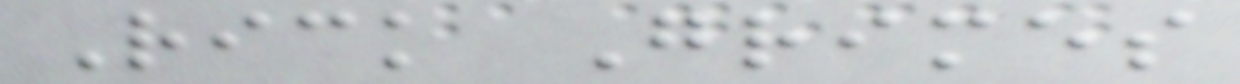Rick Grimes
